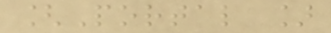[Portal ]
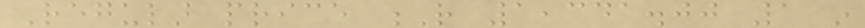Regular price R 1,341.00 1 in
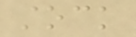stock
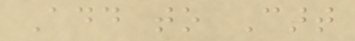Add to Cart
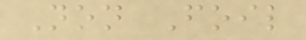Non Foil
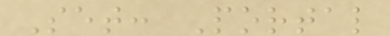Set: Portal
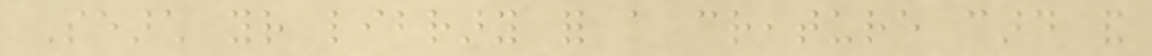Search your library for a creature card and
